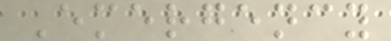Emergency
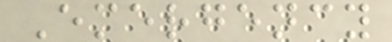Emergency
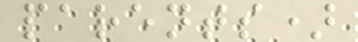parents)
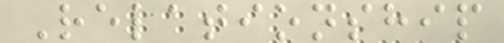Relationship
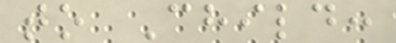to Child:
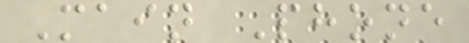Main Phone
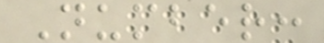Number:
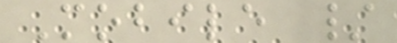Mobile /
